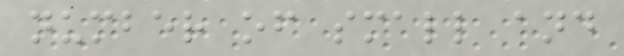number of small and
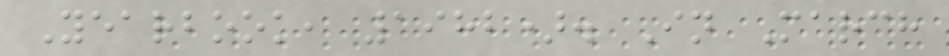Yearbook, 1982). In March
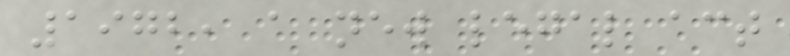1972, a new legal act
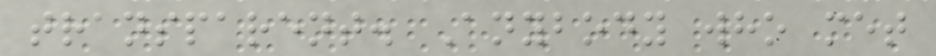transparent. Anybody who met
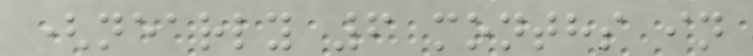(nearly 6 months in
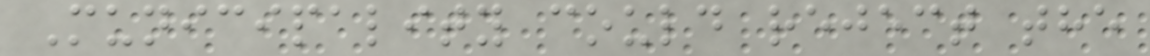Municipality could reject the
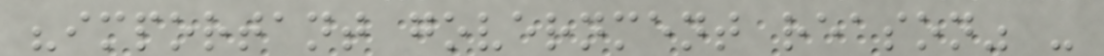"important government reason" -
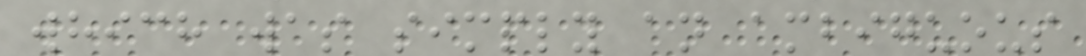which was simply an ambiguous
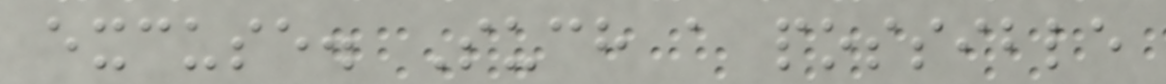excuse. Such a possible
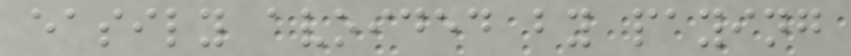easily avoided by paying
